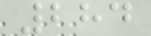284
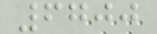6700
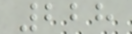228
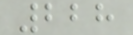228
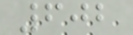602
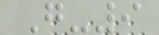G-9
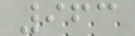963
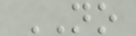NO
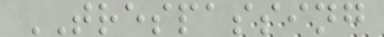TRESPASSING
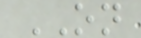ON
